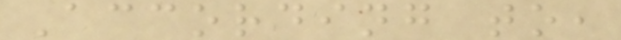According to,
